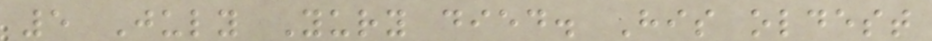5 July Yury died. His oldest
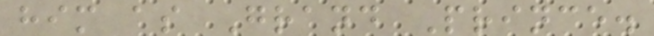him as Grand Prince.
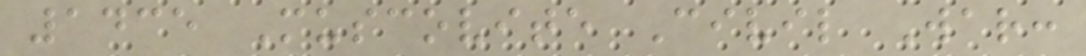1435 Muscovite Civil War:
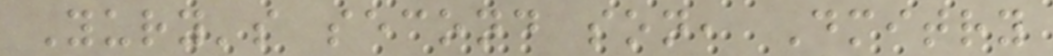Yury's second son, Dmitry
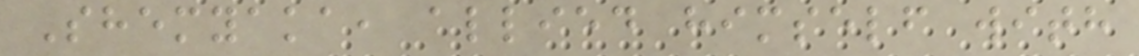Shemyaka, allied himself with
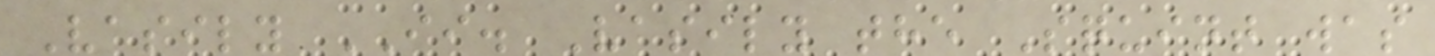Vasily II. Vasily the Squint was
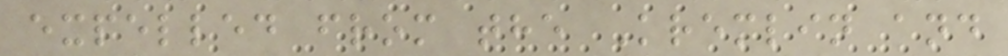expelled from the Kremlin and
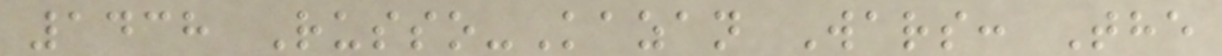1438 Russo-Kazan Wars: The
